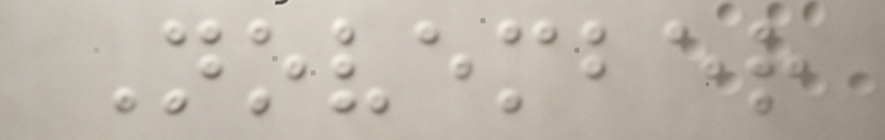November
